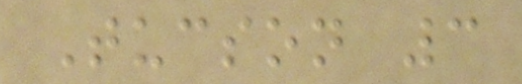Tucson 3
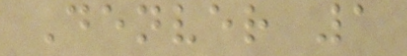Denver 1
